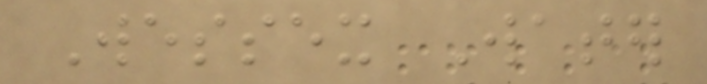Wessex Water
